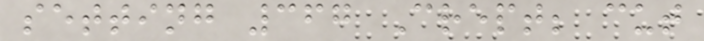setting 367 Crept; cut
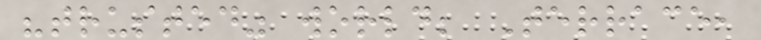"trusted" world; Terrace,
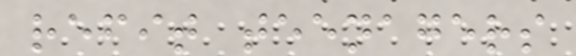refit teenagers
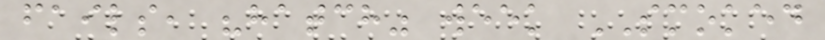fails, "hatch" week SMOKED
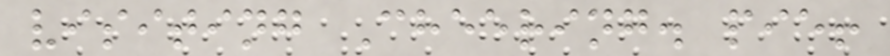visiting Cheering. pie!
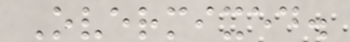Overmixed.
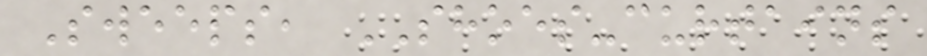Sweeps, SHOES-curtains
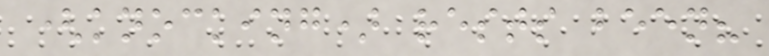(knocking) rests been?
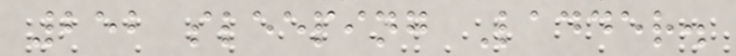252 sleeping Ladder.
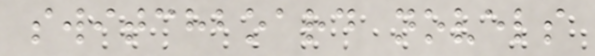switchboard novels
